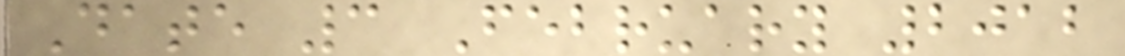Date 3 February 2012
